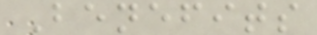Benefits
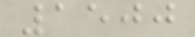1500
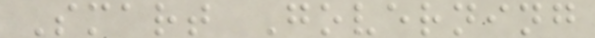Smart Governing
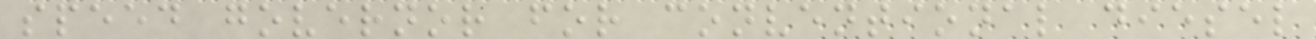speed governor for conventional diesel
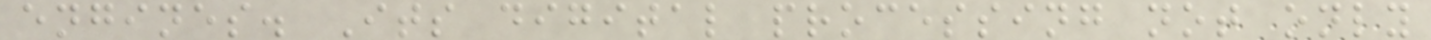engines. Its digital processing not only
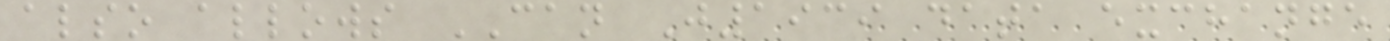also allows CAN J1939 data exchange
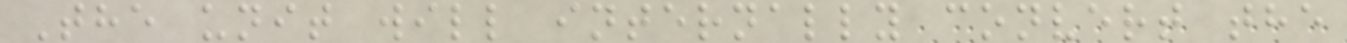The unit will internally convert the
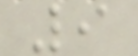9
